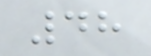48
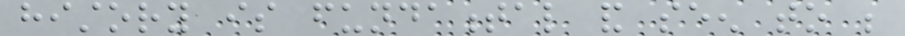history is fundamental and seen to be
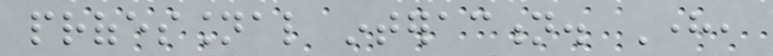professional interaction. Here,
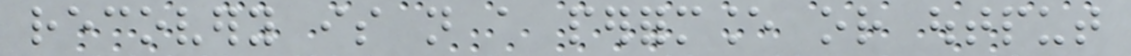recovery is not a performance or output
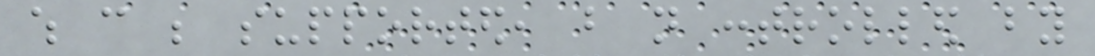which can be supported, but not controlled by
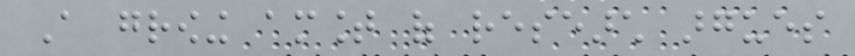A growing amount of research argues
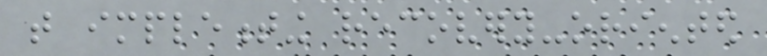that implementing recovery-oriented
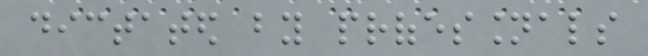dictated by professionals
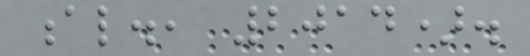al., 2014).
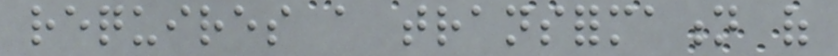requires a transformation of
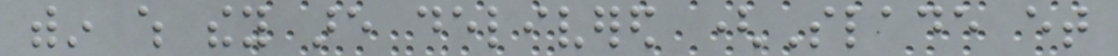within which they are delivered (Slade et
